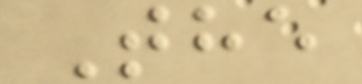The
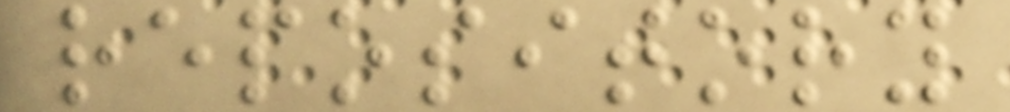repository
